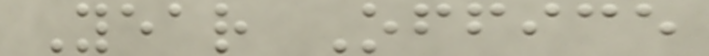Year Office
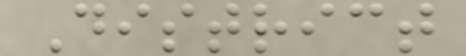District
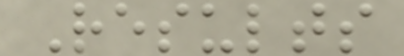Results
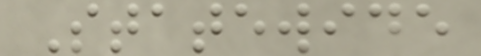Statewide
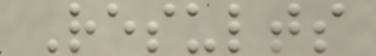Results
